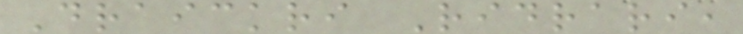Draickri Ridrari,
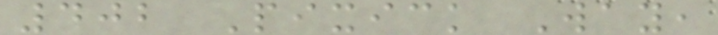402 Pixick Way,
